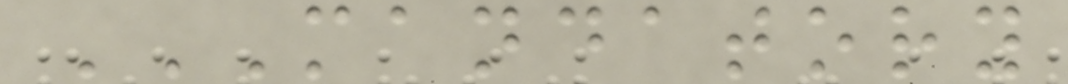MANDATORY
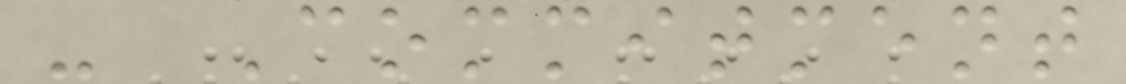- Commitment
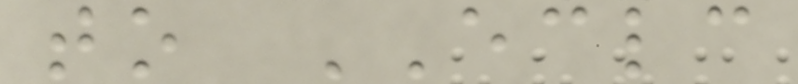to ECLC
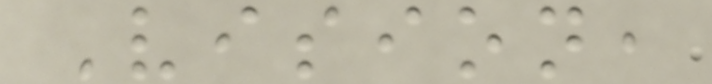Vision,
